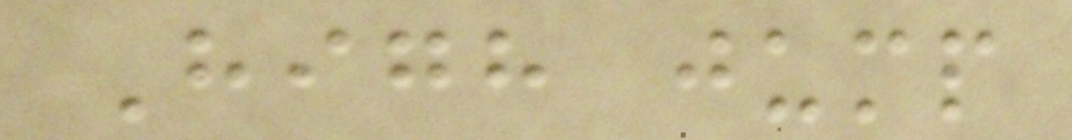High jump
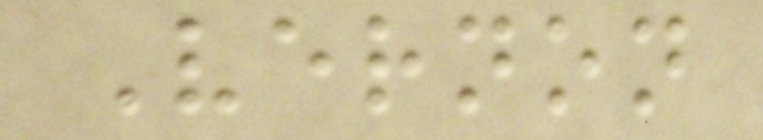Vernon
